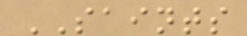SAINTS
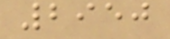2950
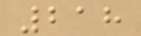218
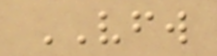VFW
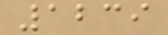1239
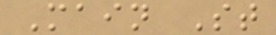Main St
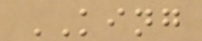KING
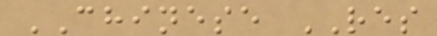CHINESE RES
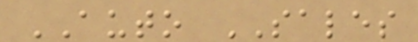AUTO SALES
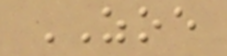ZOE
